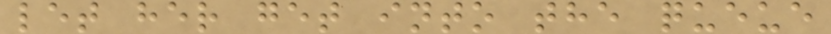let her get into the queue
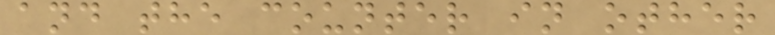and the counter in other
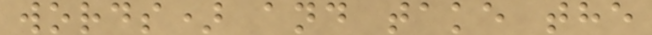words) and take the
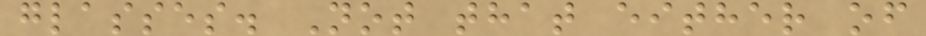glasses. Not that either of
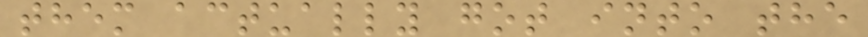them actually got into the
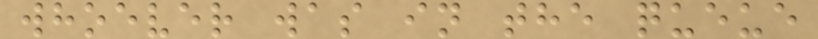whoever was in the queue
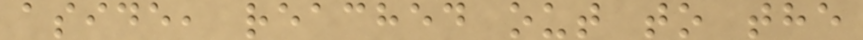aside, reached out to the
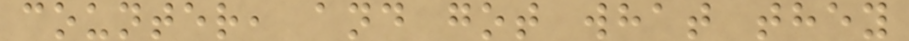counter, and got what they
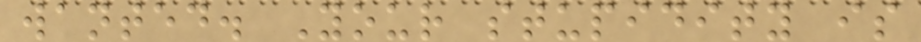wanted. Your stupidity is
